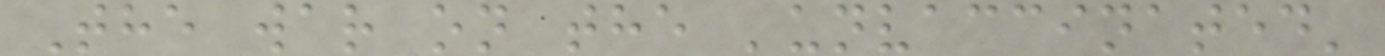The war on the 'unvaccinated'
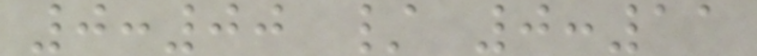0:00 / 0:11
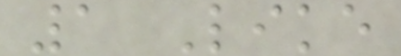1 Like
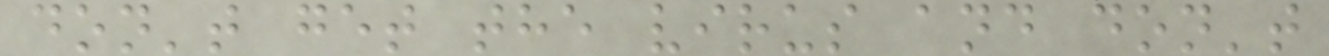don't get the virus and don't
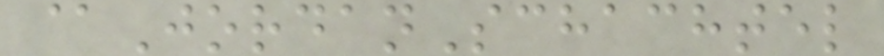@JordanSchachtel
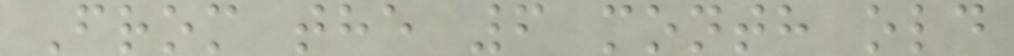From the 6 month old
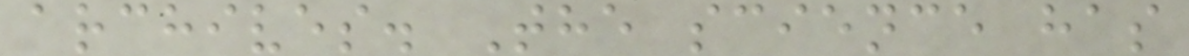archives. The science has
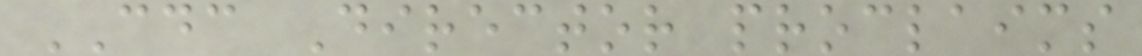CDC Director proclaims
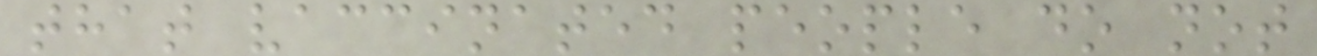that vaccinated people do not
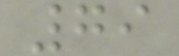79
